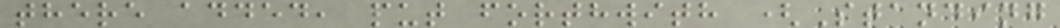there added, put forthwith (Standing
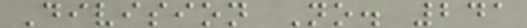Division No. 241
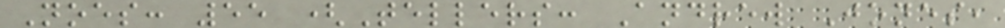Noes: 55 (Tellers: Andrew Jones,
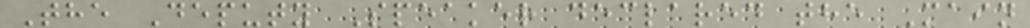The Deputy Speaker declared the Main
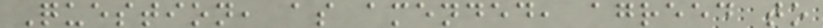Question, as amended, agreed to
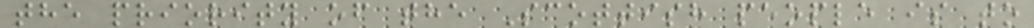the priority of the Scottish people is to
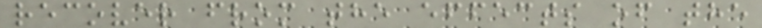recover from the effects of the
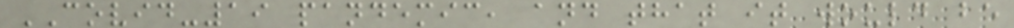COVID-19 pandemic, and that it would be
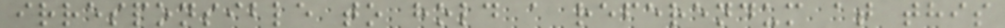irresponsible to hold a referendum at this
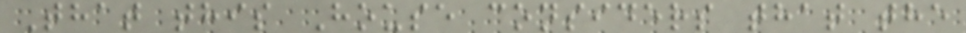That this House considers that the
